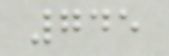745
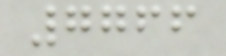7766
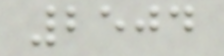2504
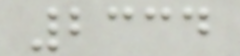2334
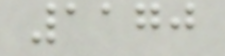1170
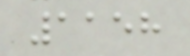1158
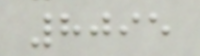8095
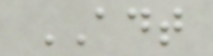ADT
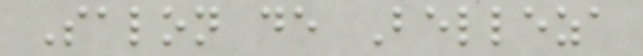Salon de Belleza
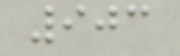903
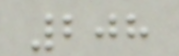208
